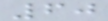60
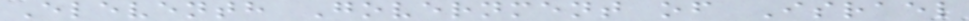Eleventh Government of Israel
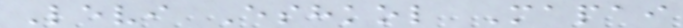Levi Eshkol Mapai
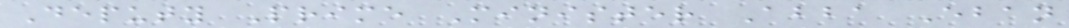Deputy Prime Minister Abba Eban
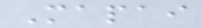Mapai
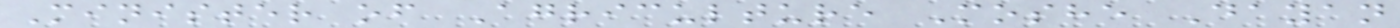Minister of Agriculture Moshe Dayan
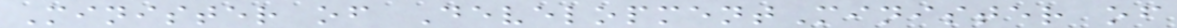Minister of DevelopmentMinister of
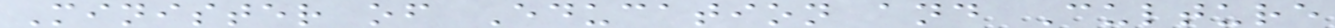Minister of Education and Culture
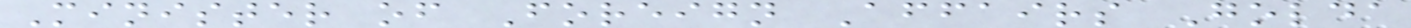Minister of Foreign Affairs Golda
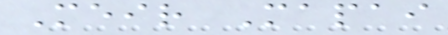Meir Mapai
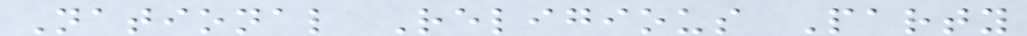National Religious Party
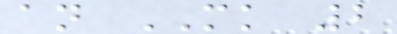an MK 2
